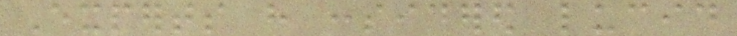Experts have considered lucid
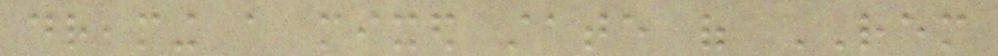dreaming a mixed state of REM
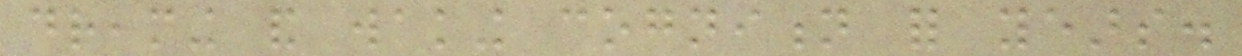dreaming and waking cognition for years.
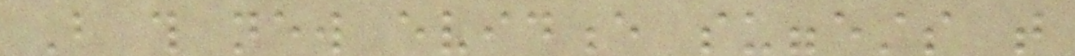But this new evidence suggests that
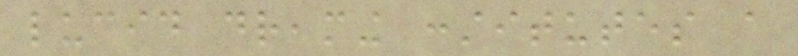lucid dreaming constitutes a
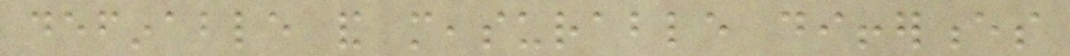definable and measurable differences
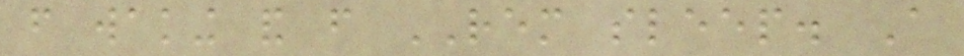from waking and from REM sleep. A
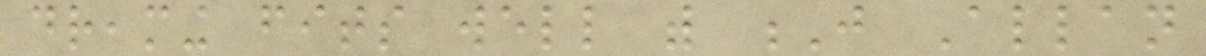dreaming fits well with J Allan
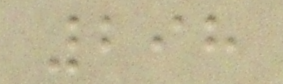298
